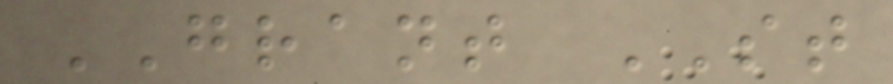GRANT ST
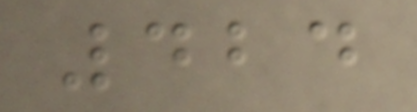424
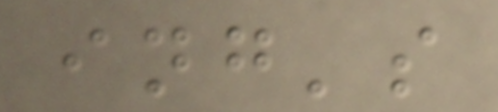ing's
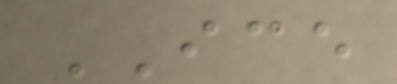ICE
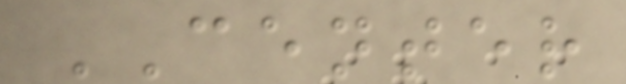CENTER
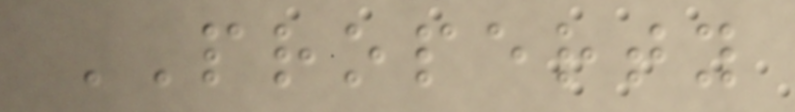PROPERTY
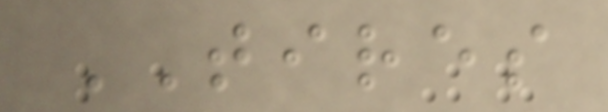TIRES
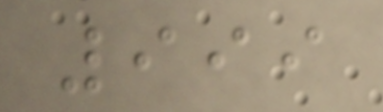999
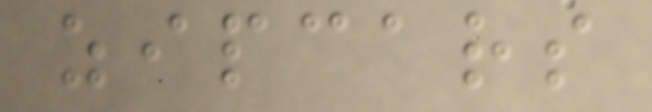zipcars
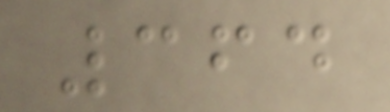364
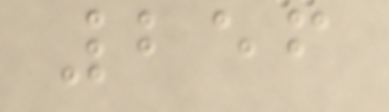256
